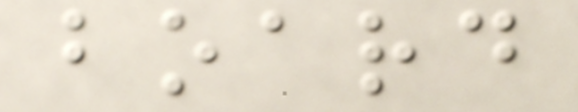board
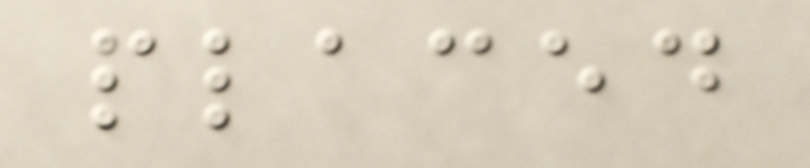placed
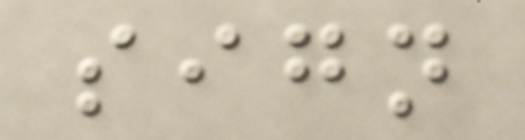sign
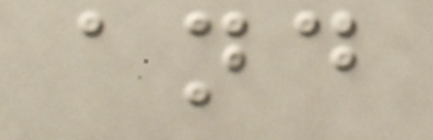and
